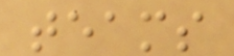teams
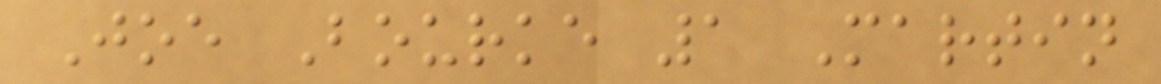Joe Bourke 1 Martin
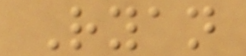Ryan
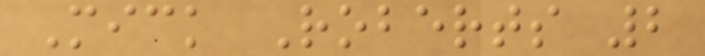Mick Roberts 2
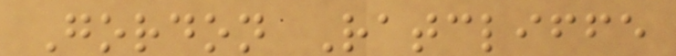Gordon Ratcliffe
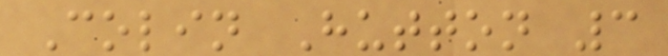Colin Hutton 3
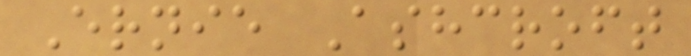Ernie Ashcroft
